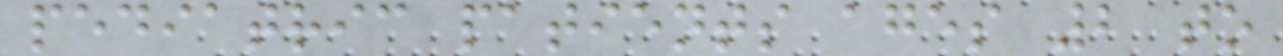pediatric patients ages 2 to
